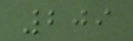209
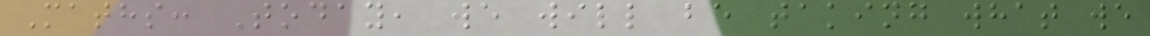Maths: Today, we will be taking what we
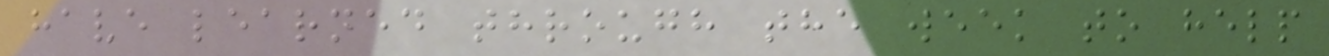have learned through the week to help
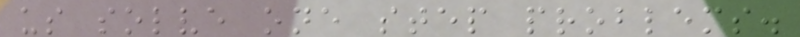us solve one step problems.
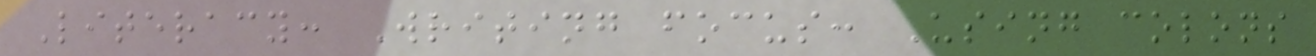Literacy: Writing focus: Using colons
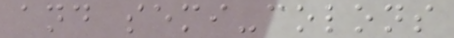and semi-colons
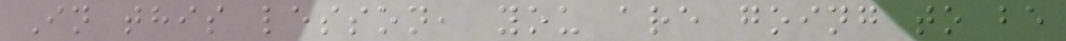In this lesson, you are going to be
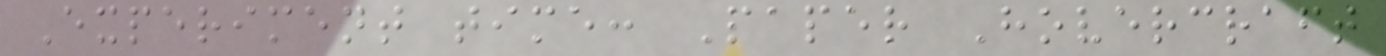Experiment time: Paper Hovercraft
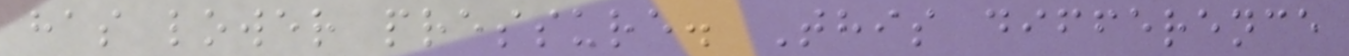has lower pressure. This difference
